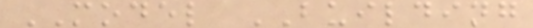MODEL BUILDING
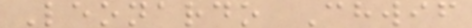Leonardo Chwif
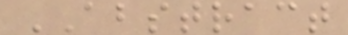ABSTRACT
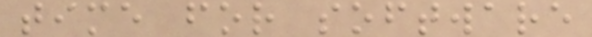time for software
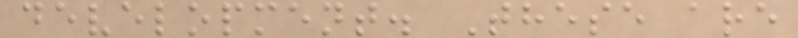development. These are
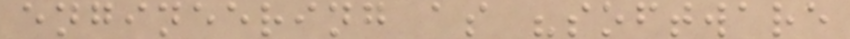engineering as "software
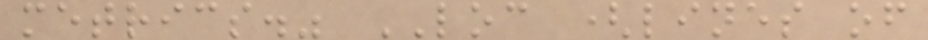metrics." LOC (lines of
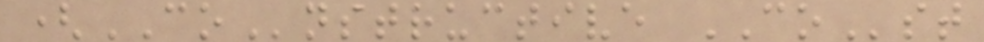(COnstructive COst
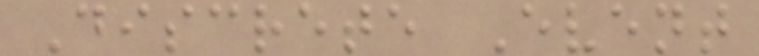Discrete Event
